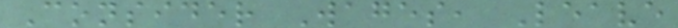Consider Wages, Leave
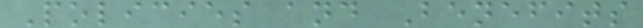Policies and Benefits
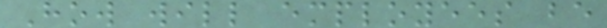How will employees be
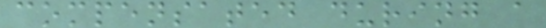compensated during a
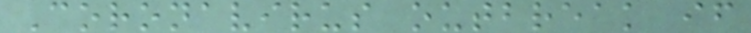Coronavirus outbreak if
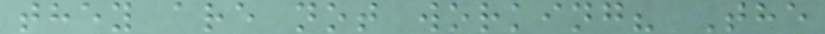they are not working? The
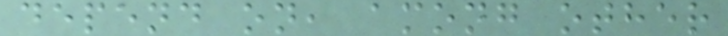depend on, among other
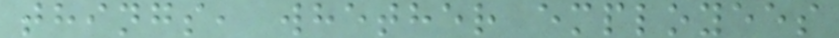things, whether employees
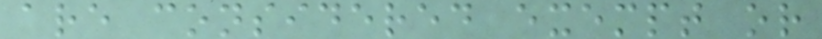are considered exempt or
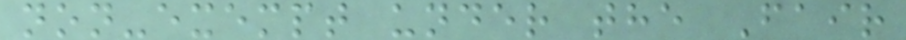non-exempt under the Fair
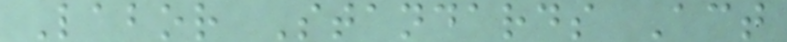Labor Standards Act
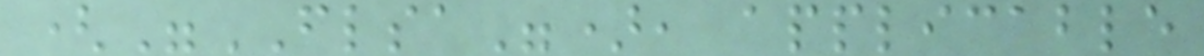("FLSA"), applicable
